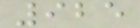925
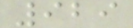929
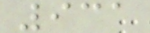931
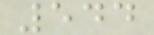544
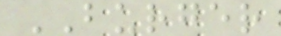BURGER
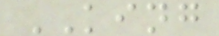KING
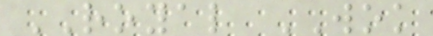ROYAL WOK
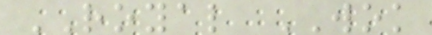ROYAL WOK
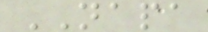NAPA
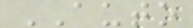AUTO
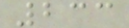233
